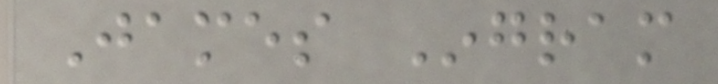James Ingram
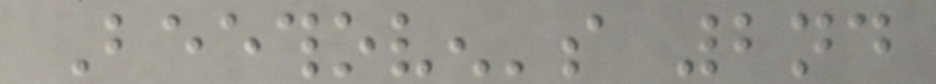Beethoven's 2nd
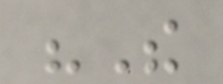"The
